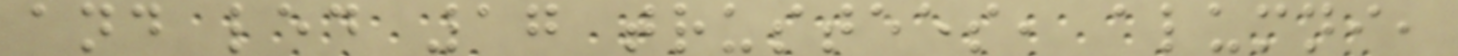and led 17 trustees, alumni,
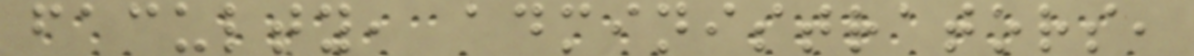faculty, administrators,
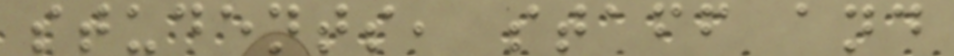students, staff and
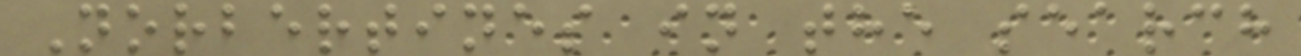Norbertines in the search
